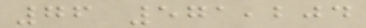76 571,204
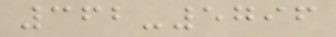362-5796
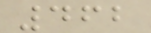462
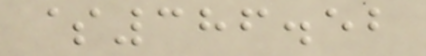$386.52
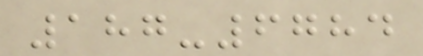187-6784
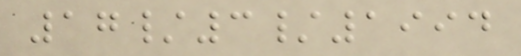17/3/1994
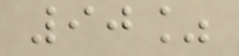90%
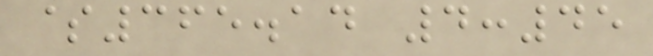$365.14 4:45
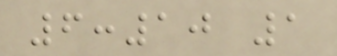6:10 1
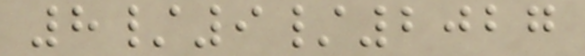8/9/2027
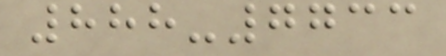888-7733
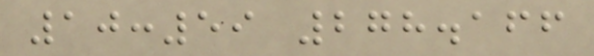10:59 278.166
